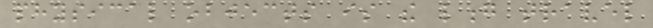physical objects is the long travel
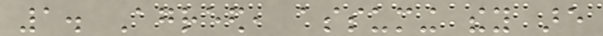1. Agreed, assuming they are
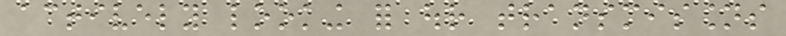actively looking for our transmissions
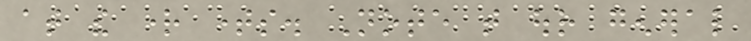at the right times. Note that our general
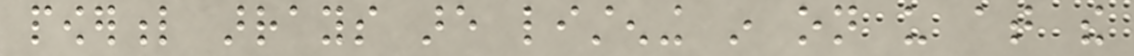powerful arrays are listening in on us at the
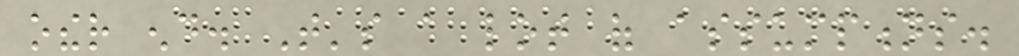other end. That's a lot of assumptions.
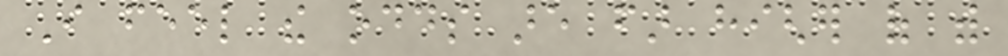I feel the odds are far higher of with
